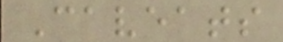Caveats
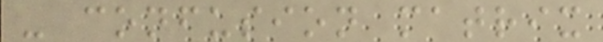- confusion matrix
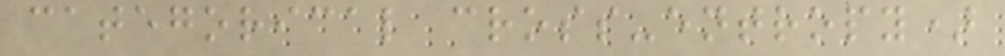categorical cross-entropy)
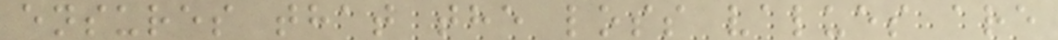ensures that the loss values are
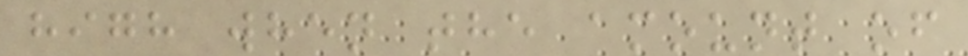high when the amount of
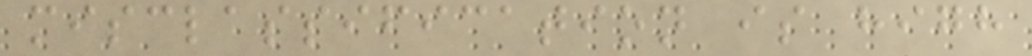misclassification is high
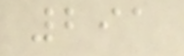291
